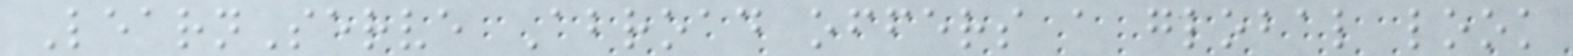LearnServe Abroad offers a global look
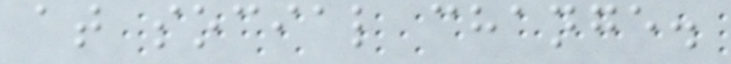at social change.
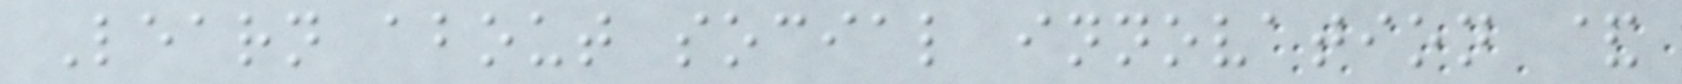Learn about social innovation &
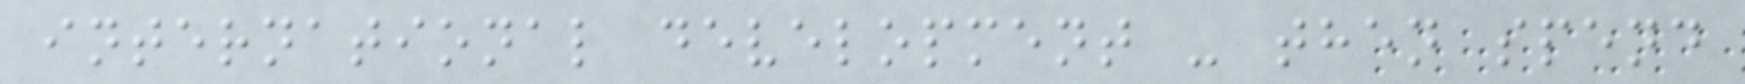international development - then spend
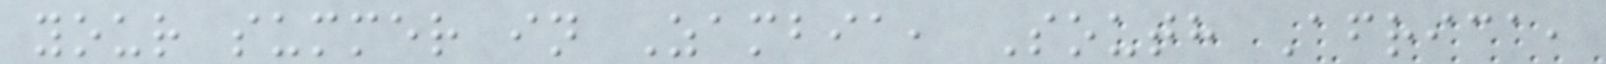your summer in Zambia, South Africa,
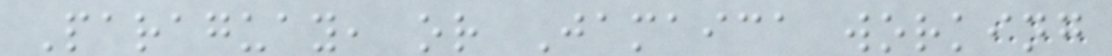Paraguay, or Jamaica working
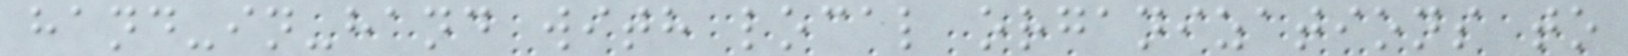hand-in-hand with local organizations to
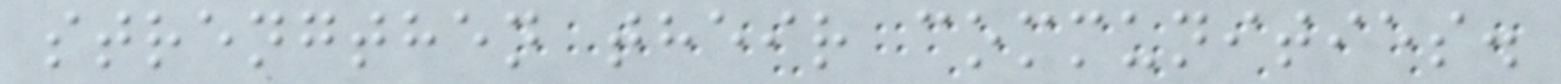strengthen their communities.
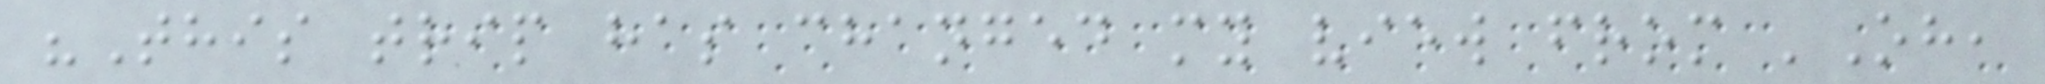"This trip has changed my view from 'Oh,
